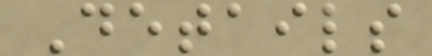Details
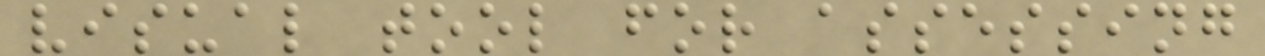visual tool for assessing
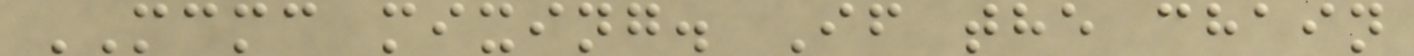MCMC mixing. If the chain
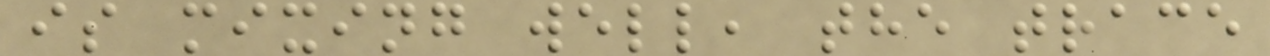is mixing well, the trace
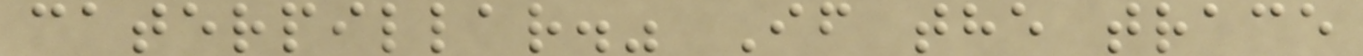caterpillar." If the trace
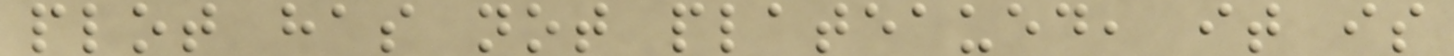plot has not plateaued, it is
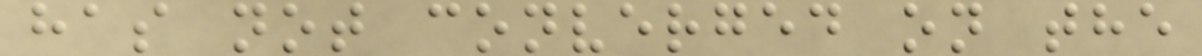has not converged on the
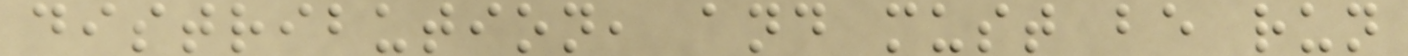distribution, and must be run
